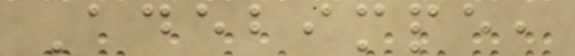Adebimpe,
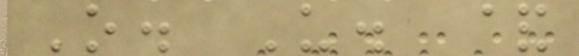O. U. &
